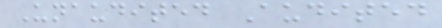Unaudited Audited
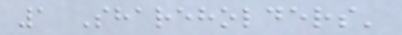1 Shareholders'
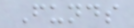Funds
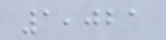1,021
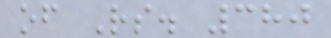of Rs. 380
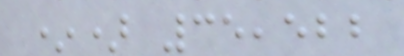*) 35,522
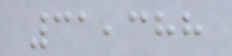31,388
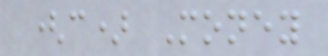(c) Money
